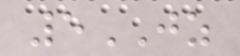5JZ
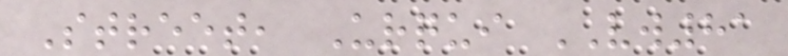Street, Urqui VW81
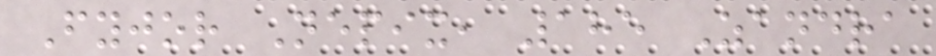Fyjor Nepix, 185 Zandra
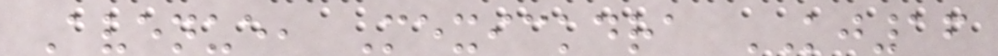Avenue, Mexickdra KJ16
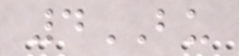4BU
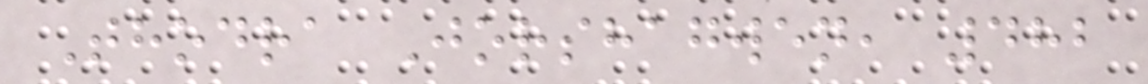Thodra Jorshagwen, 482
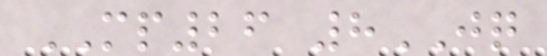MP26 8JQ
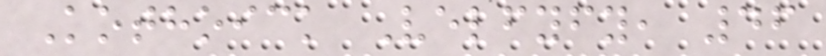Kothoick Velfyfy, 46
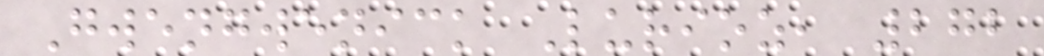Gwengwenick Lurioz, 272
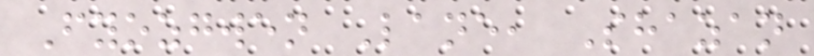Fyozgwen Lane, Shazan
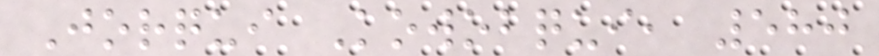Jorqui Kowobqui, 580
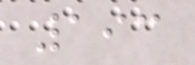193
